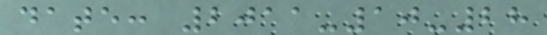date: 2011-10-28
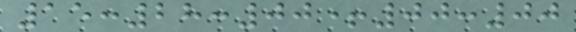15:28:00+00:00
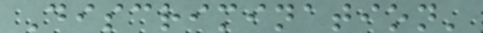Discrimination'
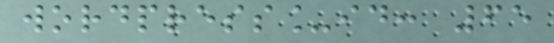wordpress_id: 65
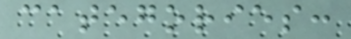categories:
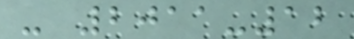- 2011-12
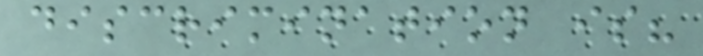discrimination is?
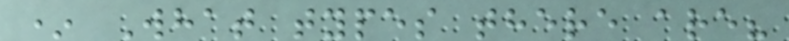* What types there are?
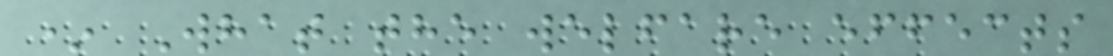* What the welfare effects
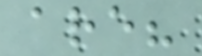are?
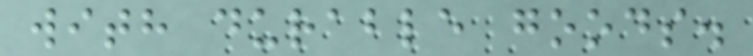with durable goods.
